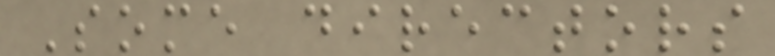Some directors
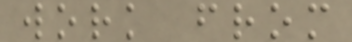work from
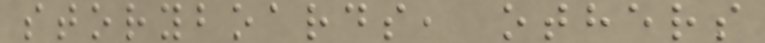storyboards, others
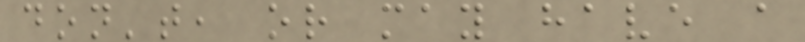don't, or may have a
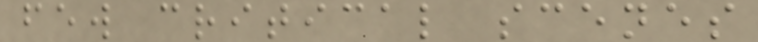few critical scenes
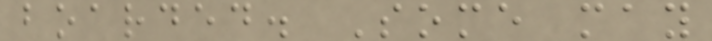boarded. Some may
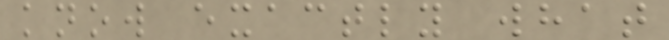know exactly what
